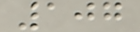107
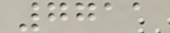7711
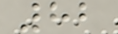82
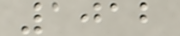1012
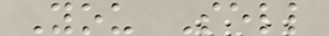You Sell
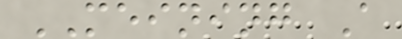MEINING A
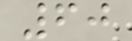60
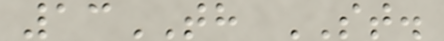13TH ST.
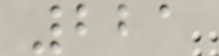221
